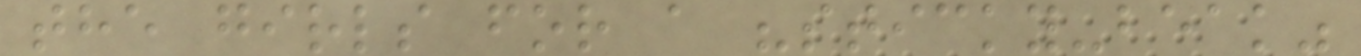the girls for a "sticky-beak"
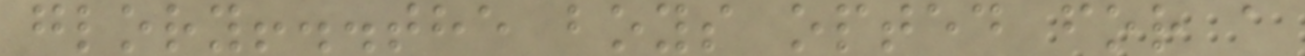glory!..the boys opted for a
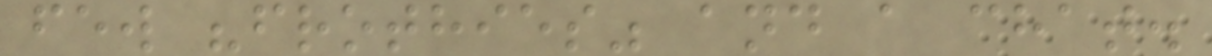few "frothies" and a chat.
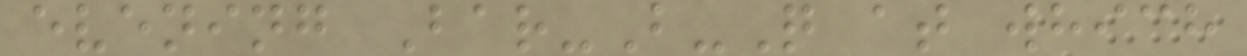evening Bar-B-Q at which
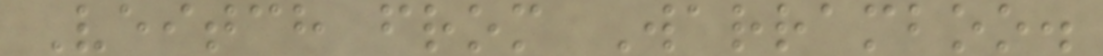Veitch from Warramboo.
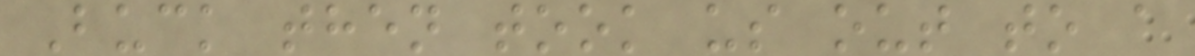Buck then took us out to a
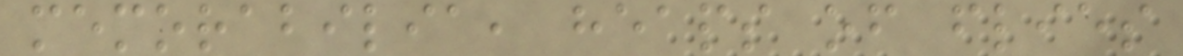memorabilia, heaps of flies
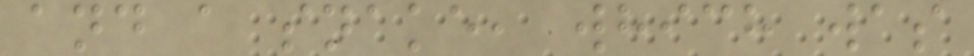and a snake, which was
